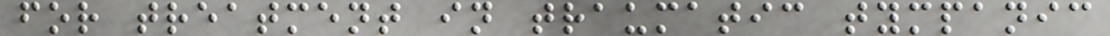for treatment in traumatic tympanic
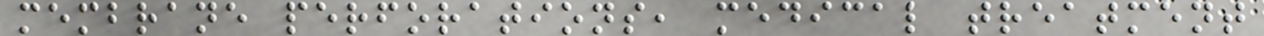membrane perforations, medical treatment
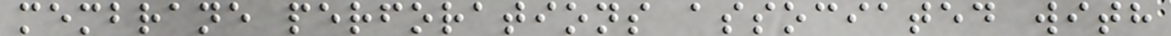membrane perforations associated with
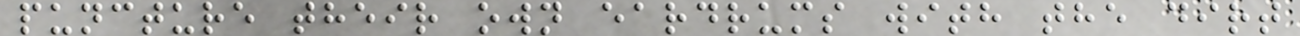puncture their own eardrums with the dirt
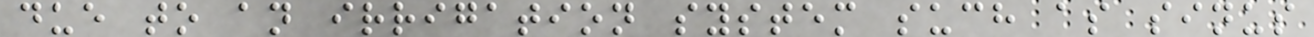due to an irrigation system such as sinus
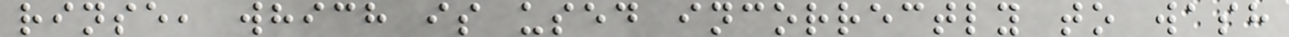rinse, which is used incorrectly to wash
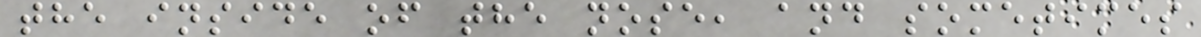the inside of the nose, and sometimes
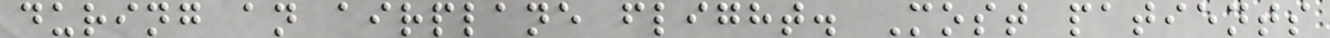during an airplane flight. Most patients
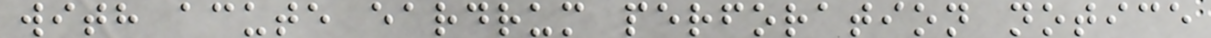with acute eardrum perforation notice
